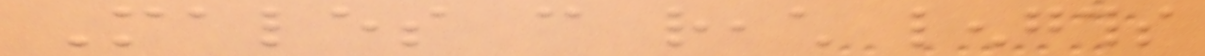Males can reach lengths
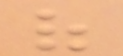of
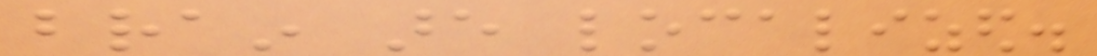brain are localized.
